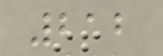212
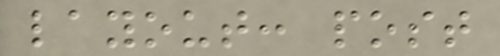layout: post
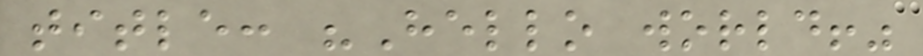title: "Hello world!"
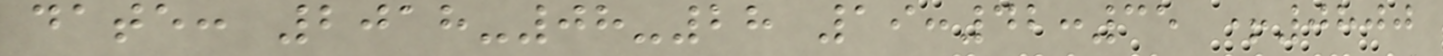date: 2018-08-28 19:42:35 +0800
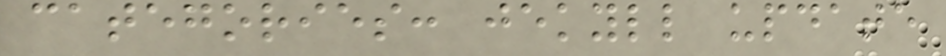categories: jekyll update
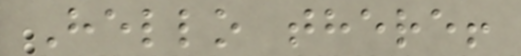Hello there!
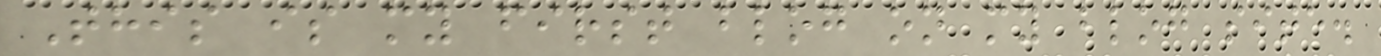This is my first blog on my blog site.
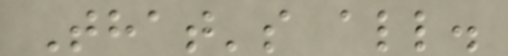That's all.
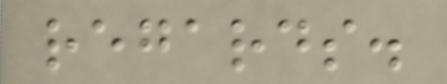regards.
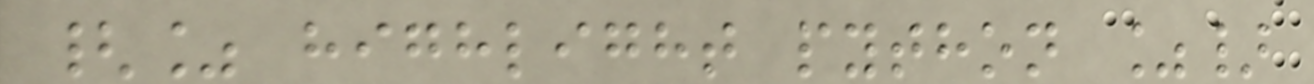{% highlight python %}
